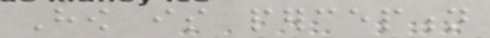How is perception
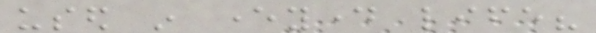used in everyday life?
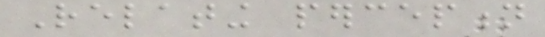Relating perception
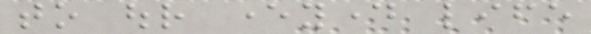to our everyday life
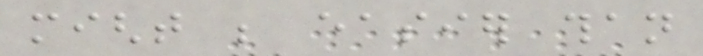might be easier than
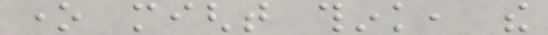one might think, the
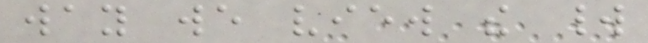way we view the world
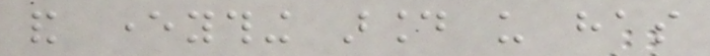and everything around us has
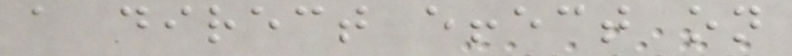a direct effect on
